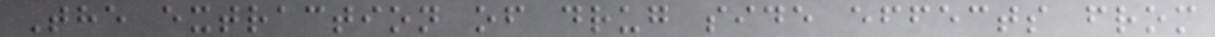The extraction of drug side effects from
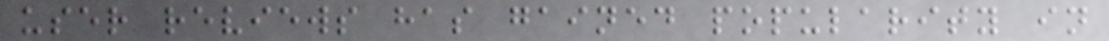user reviews has gained popularity in
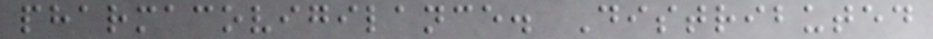pharmacovigilance. Distributed
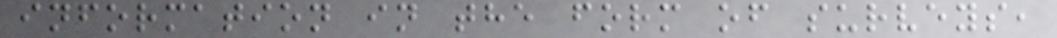information in the form of surveys,
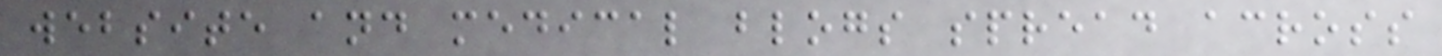website and medical blogs spread across
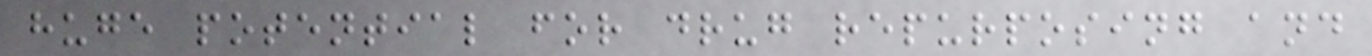huge potential for drug repurposing and
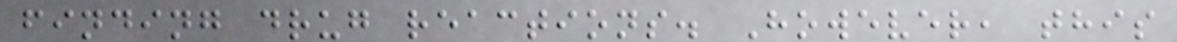finding drug reactions. However, this
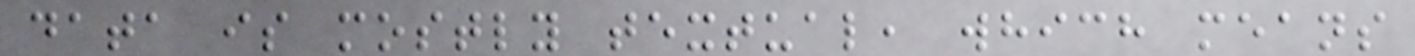data is mostly textual, which means
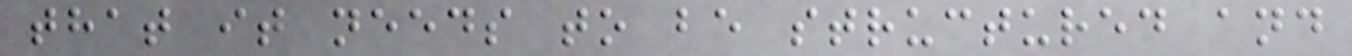that it needs to be structured and
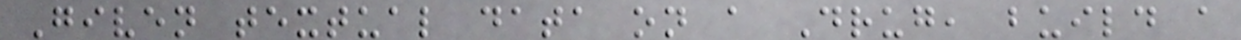Given textual data on a Drug, build a
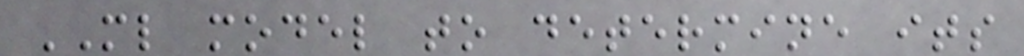ML model to determine its
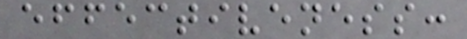effectiveness:
